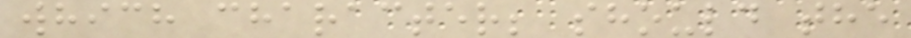which character; should the
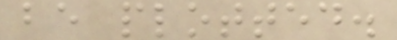be plotted.
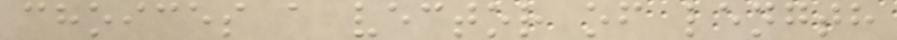choices a vector of length
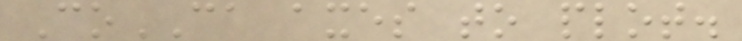CoCA axes to plot.
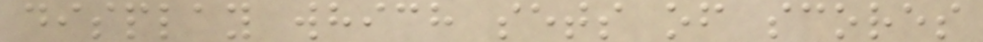display which sets of scores
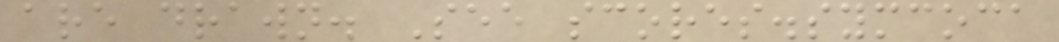are drawn. See scores.symcoca
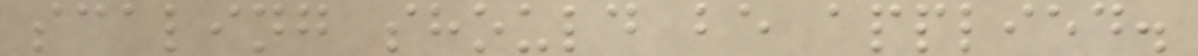scaling should be applied.
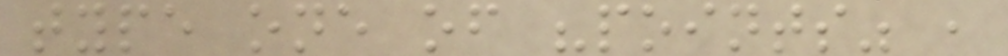type one of "points" ,
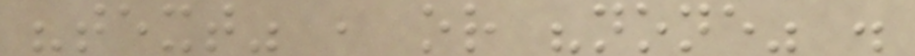"text" , or "none" .
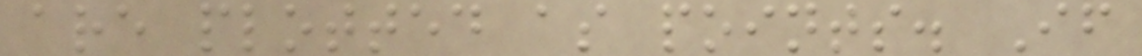are plotted as points. If
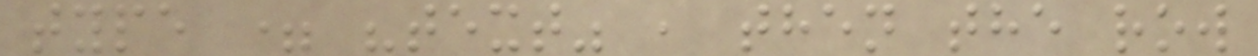type = "text" , then the row
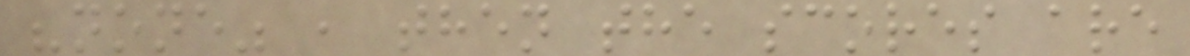"none" , then the scores are
